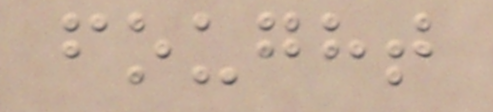fought
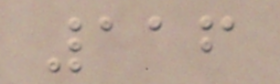116
